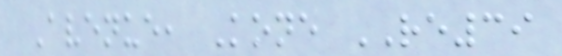Avenue, Kone RE39
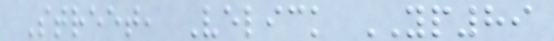Street, Velick YP89
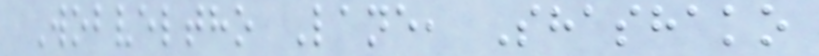Wobveltho Lane, Shashako
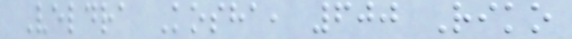Veldra Kosha, 600 Riko
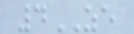4ZE
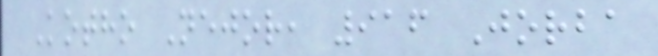Kotho Nejor, 916 Jorba
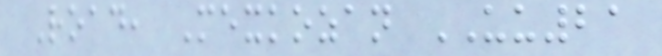Road, Mexkozan UU21
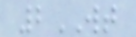2WT
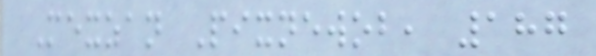Mexzan Pixnewob, 187
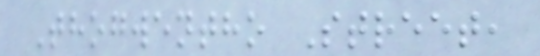Thogwentho Street,
